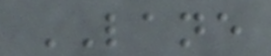LANE
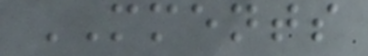MMENTS
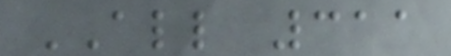ALL 311
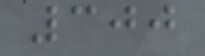300
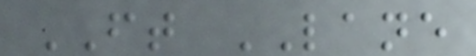FT LANE
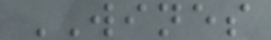WINES
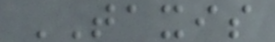TAXIS
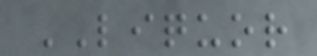LIQUOR
